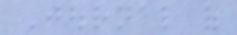Journal of
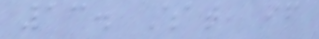13. What, if
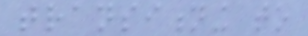transitioning to
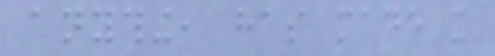anything, has made it
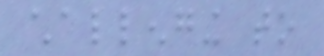challenging to
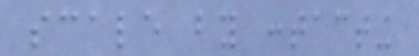scale by contacting
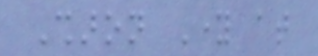Sharon Young at
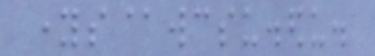youngs@wcsu.edu.
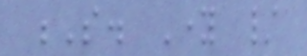S. Young /
